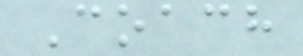Coach
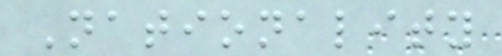Nationality
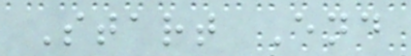Start End
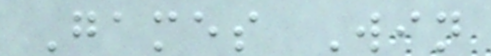Games Win
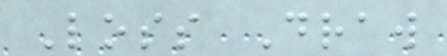Loss Draw
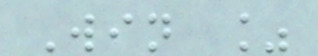Win %
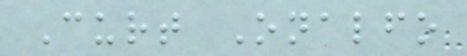Curt Onalfo
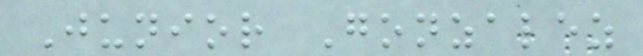Junior Gonzalez
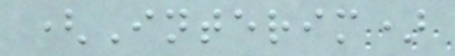(Interim)
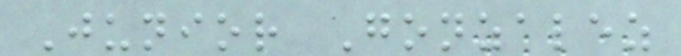Junior Gonzalez
